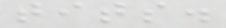tits.
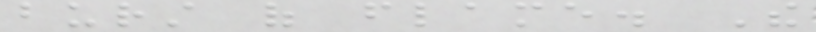burst of flame. The
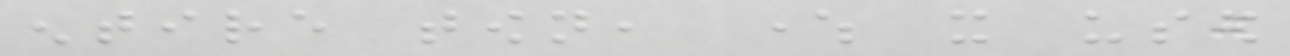entire town, where it used
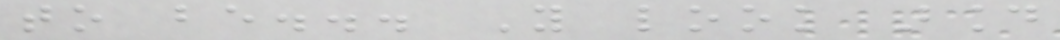to be... You look around
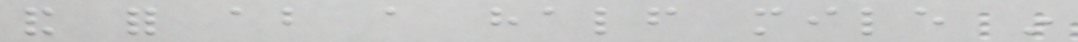and for about a half mile in
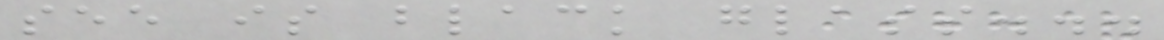see is black glass...
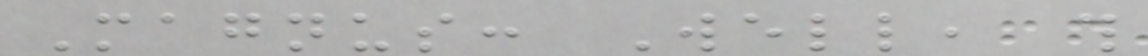Magnus: Well, this
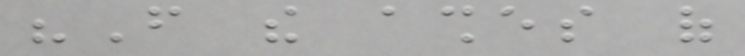"From the ashes of
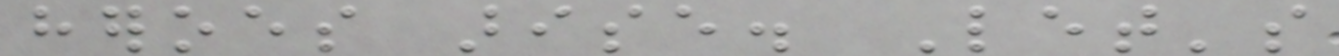heroes arise. Let's
